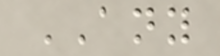ANY
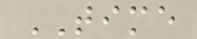TIME
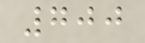700
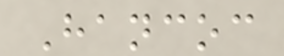Hancoc
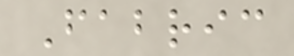Fabric
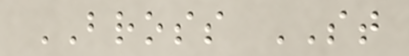BROSS ST
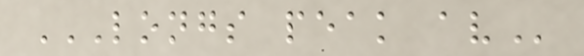LONGS PEAK AV
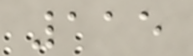115
